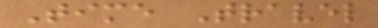Time Travel
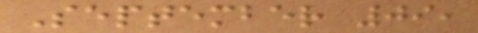September 09,
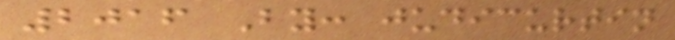2016 By: judicurtin
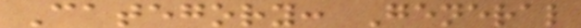Category: General
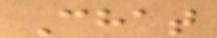Chat
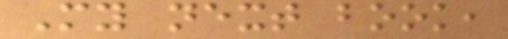My next book,
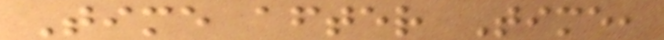Time after Time,
